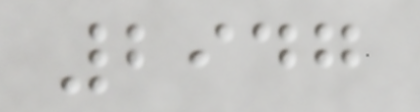2947
